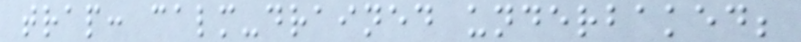trap: calm-drained underbaked;
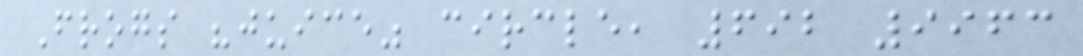Frogs "juice" circle, 692 9963
